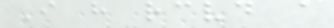I have received a
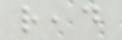read
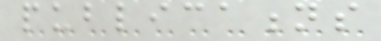publications
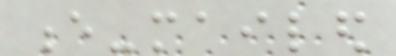e-mailed
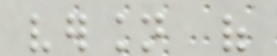version of
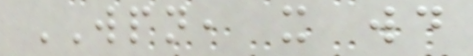WPN, it would
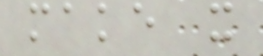make it
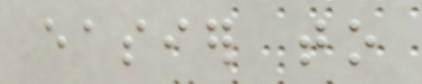easier to
